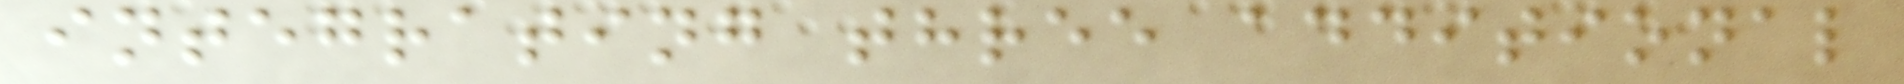integrating three additional
